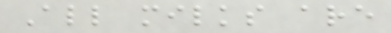All milks are
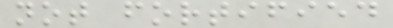not fortified
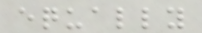equally
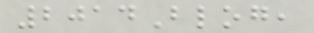2014Blog,
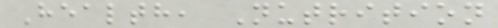Health, Nutrition
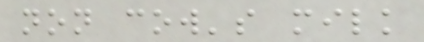non cow's milk
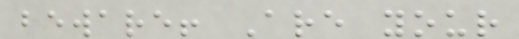beware! Are your
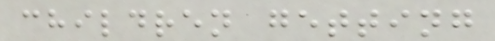children getting
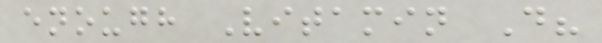enough Vitamin D?
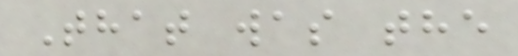That was the
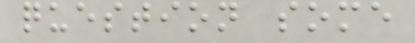question some
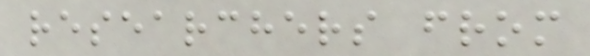researchers from
